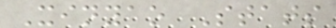Xinyao Stats
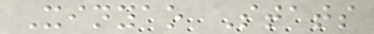Xinyao Stats
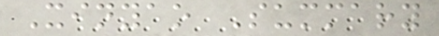Xinyao Summary
